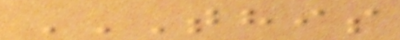THIS
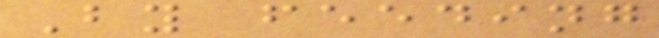By feeding
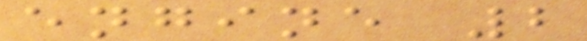engine 2
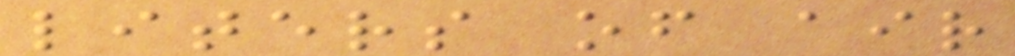liters of air
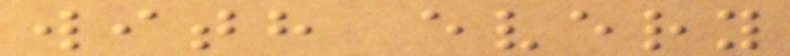with every
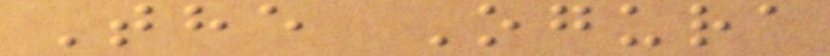The Ogura
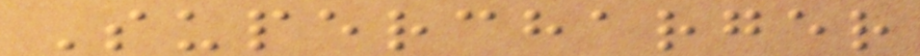Supercharger
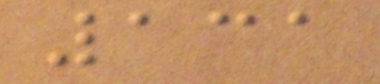131
